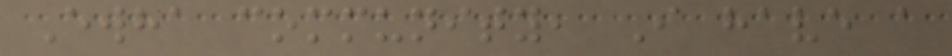Ewha community, I have a
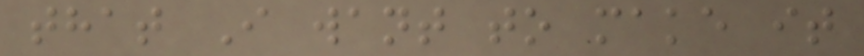that I want to make it
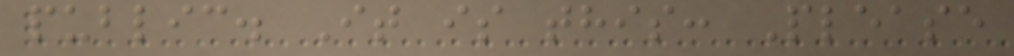public. It is this: Please
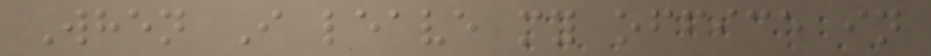When I leave my office in
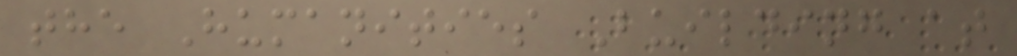the Humanities Building at
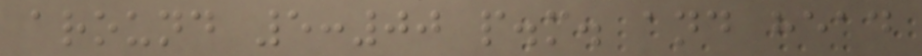around 5:00 p.m. and head
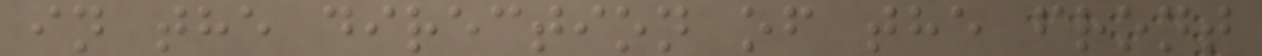in the direction of the front
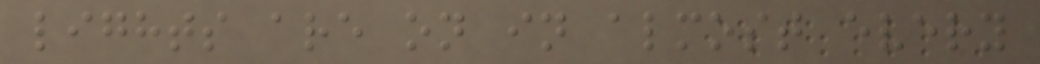lights are on in almost every
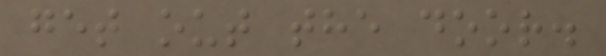get out the door.
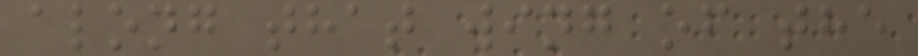along that wing of the
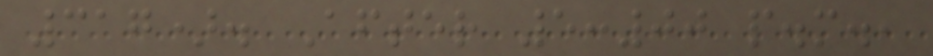317). After 5:00 p.m.,
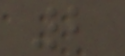2
